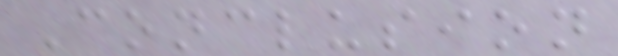Conclusion
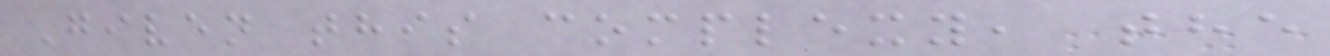Given this complexy, the
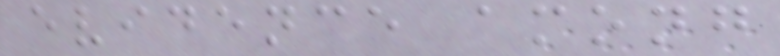evidence among
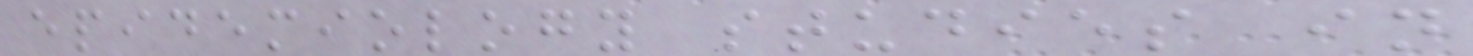epidemiology studies in
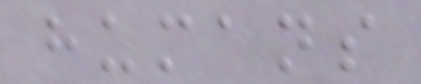humans
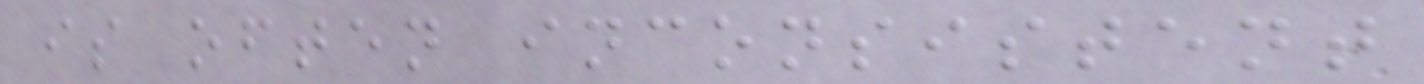is often inconsistent
